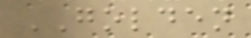GOLDEN
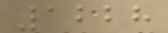1228
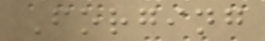Forging
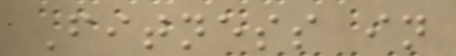Fitness in
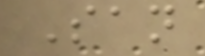San
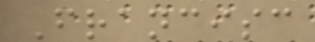Francisc
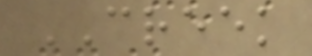CREEK
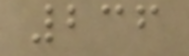236
